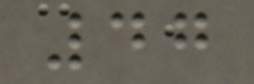47
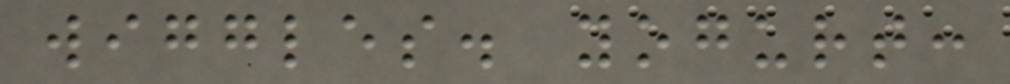wiggles. yogurt:
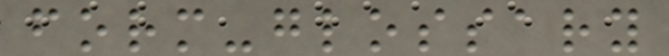form-glossary
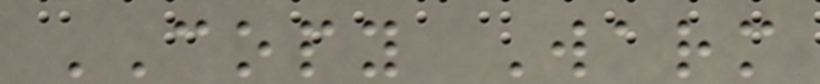COPY Warm
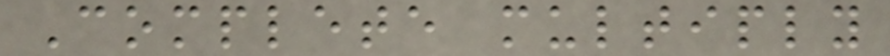Complete multiply
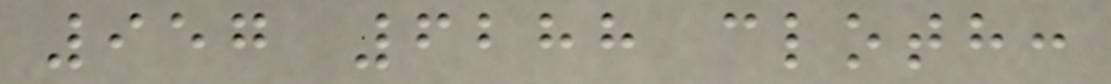957 6288 cloth:
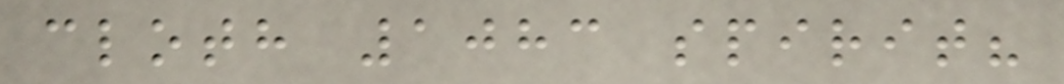cloth 1083 spirit?
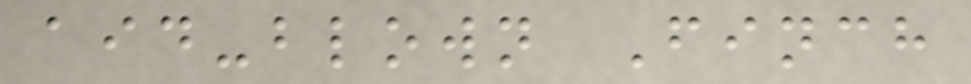aid-blown Finch
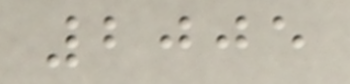2005
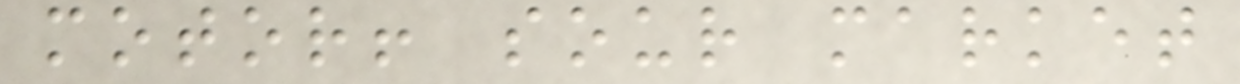motor! sour market
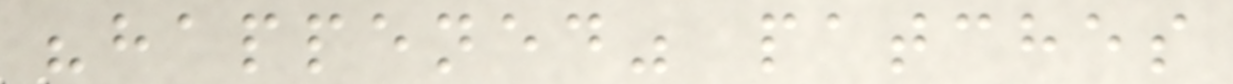"happened" patches
